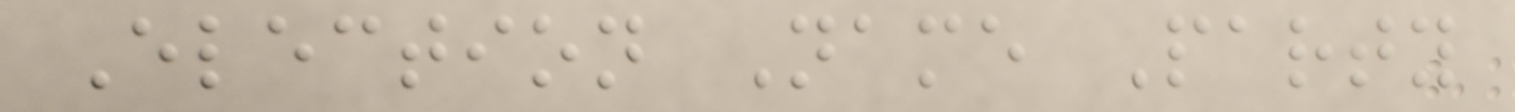Election Name Party
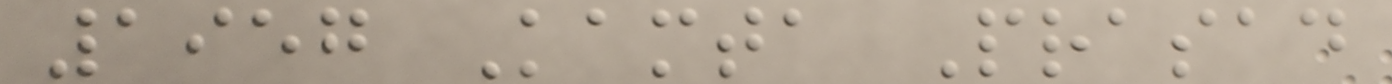1957 Kamta Prasad
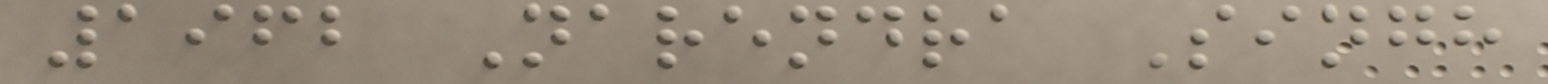1962 Narendra Singh
